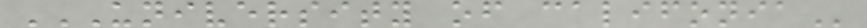UNIVERSITY OF CALIFONIA
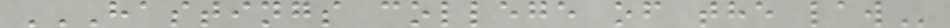HASTINGS COLLEGE OF THE LAW
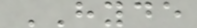HYDE
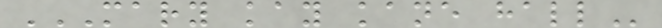MARY KAY KANE HALL
